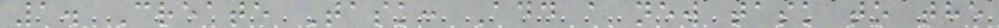1. Create Task: Add a new task to the
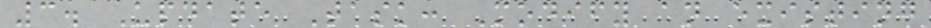3. Update Task: Modify an existing
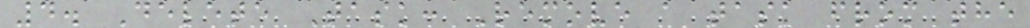4. Delete Task: Remove a task from the
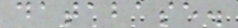database.
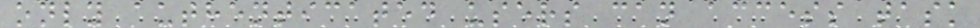only authenticated users can access task
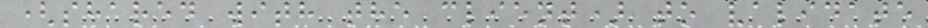(shared with the client) to validate
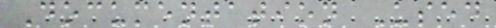Documentation Used
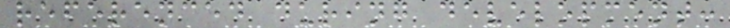referenced during development:
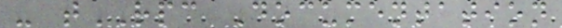- tRPC Documentation
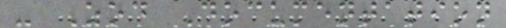- Zod Documentation
